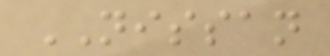NISSAN
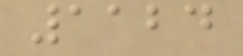1124
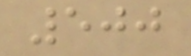500
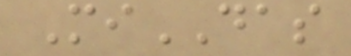MiDAS
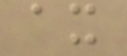ax
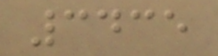3435
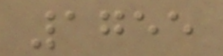1755
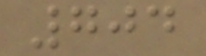704
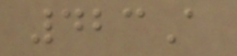423A
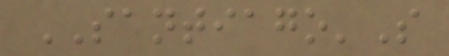SANTIAGO'S
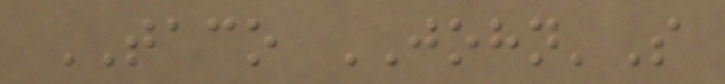TACO JOHN'S
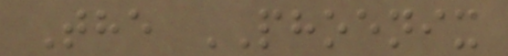The PHOENIX
